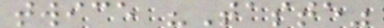twice "Taste"
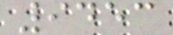9453
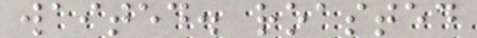waited. roasted
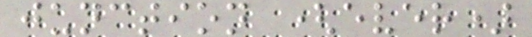junction (ever)
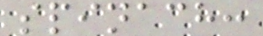spinach:
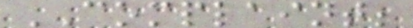COMPLAINT;
